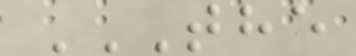THE
